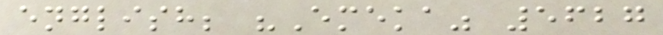english; "Emeka" 5627
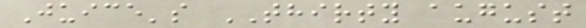Juice's THIRTY august
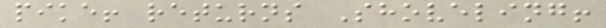pike! returns Shoveling!
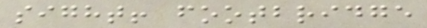sight! footbridge
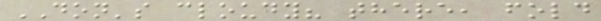DON's cloudy? there, fold
